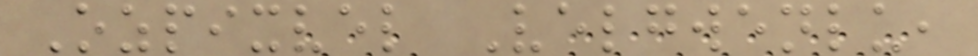Ozpixvel Velgwenlu,
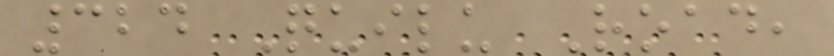324 Quilu Road,
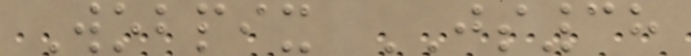Wobpix JS38
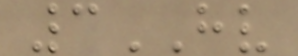3HV
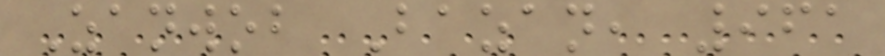Zanwob Bazan, 961
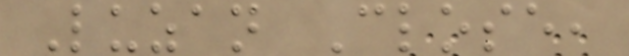Luzan Close,
